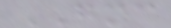GMC
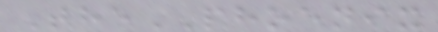ThePHOENIX
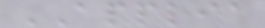APPLIA
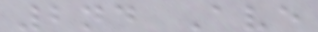2nd Ave
